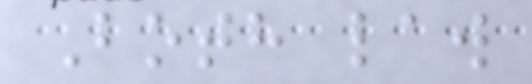Both law
